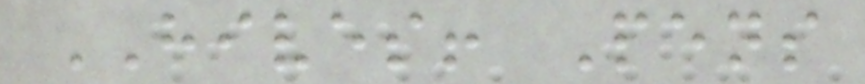HIVES! Pens
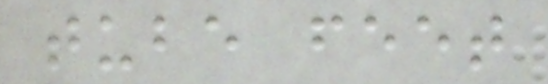tube feet
